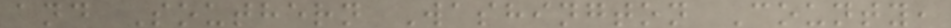and Southern Washington County,
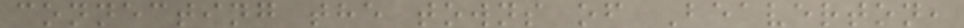connecting the towns of Beaverton,
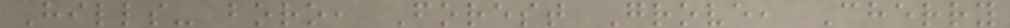Hills- boro, Forest Grove, Cherry
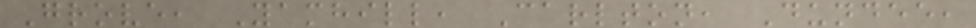Grove, Yamhill, Carlton, Dundee,
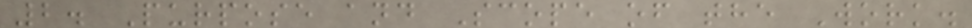2. Purpose and Scope of the Work.
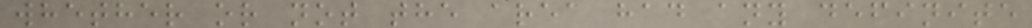whether or not the area had any definite
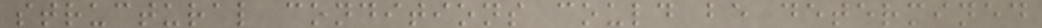structural conditions could be determined
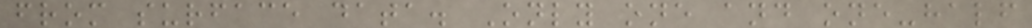from surface data. Only one and one-half
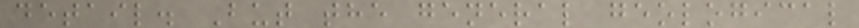detail. But the general geological
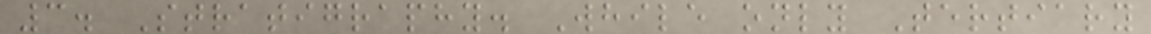3. Stratigraphy. While only Tertiary
